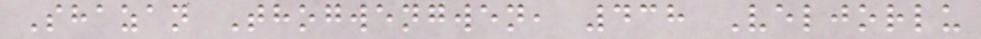Shazan Thogwengwen, 438 Veljorlu
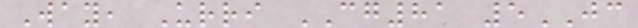Way, Urri CG81 5JC
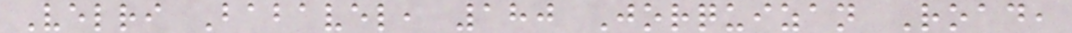Velri Babavel, 180 Jorquizan Road,
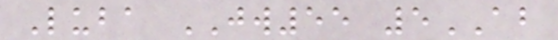Luba JW55 5AB
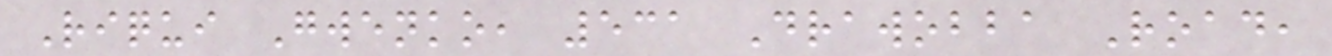Riqui Gwenko, 531 Drawobba Road,
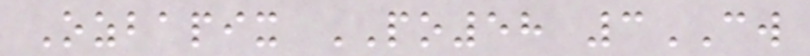Ozbapix PO58 3CW
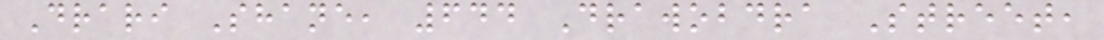Drari Shane, 644 Drawobdra Street,
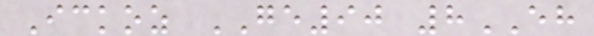Ickoz GE90 8EH
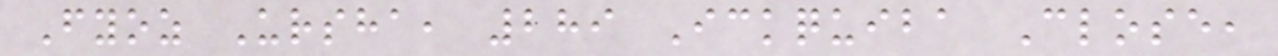Fyoz Ursha, 289 Ickquiba Close,
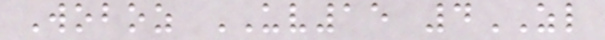Woboz UV15 4ZL
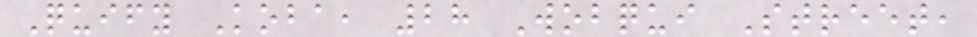Quify Koba, 28 Wobqui Street,
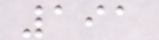191
